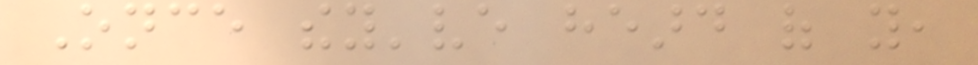Once they've heard of you,
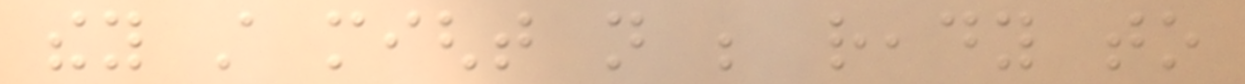they still might not be ready to
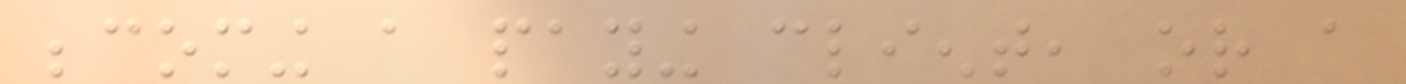becoming a paying client, or a
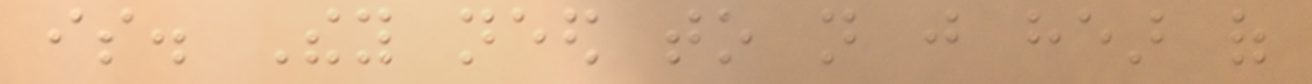is. They need to not just hear of
